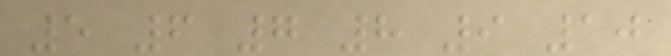5 6 7 8 9 10
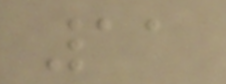11
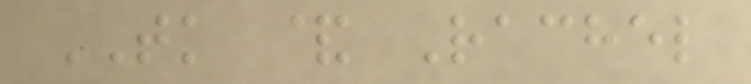TK & Rachel
